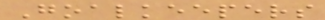Goalkeepers
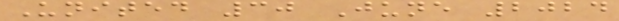United 30 June 2024
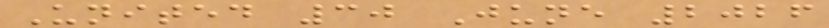United 30 June 2026
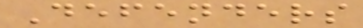Defenders
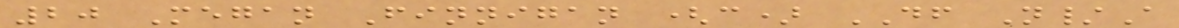20 Megan Finnigan (c) DF N/A
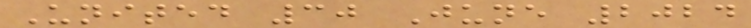United 30 June 2024
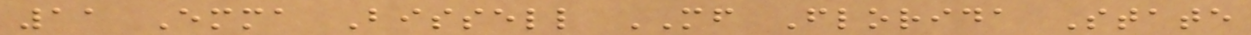11 Emma Bissell MF Florida State
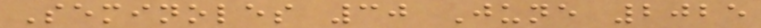Seminoles 30 June 2025
